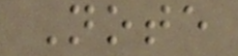Note
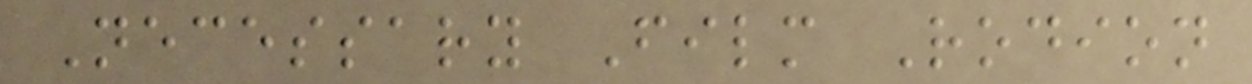Necessary Film Rodion
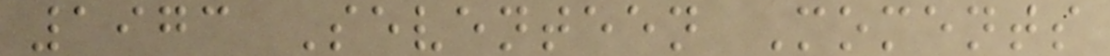1973 Seventeen Moments
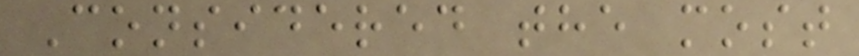Considered the most
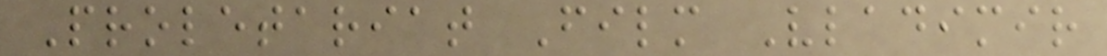Proletariat Film Vladimir
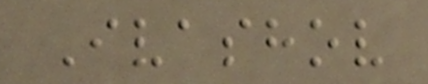Ivashov
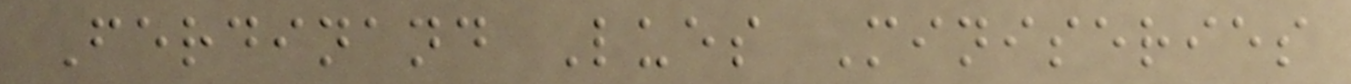Ferdinand Lues Miniseries
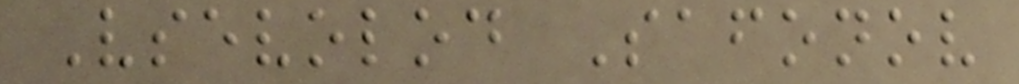Vsevolod Safonov
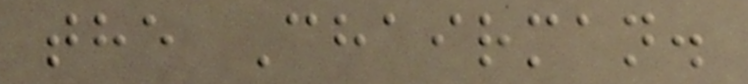the Chairman.
